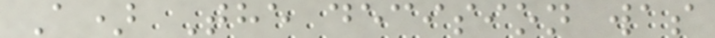A) The decision was
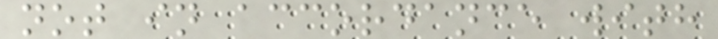not in accordance with
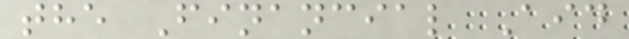the Financial Aid
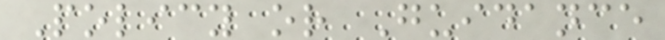Policy or Guidance
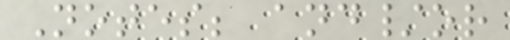Notes; and/or
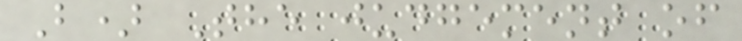B) The judgement of
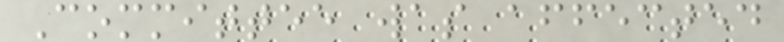Committee was affected
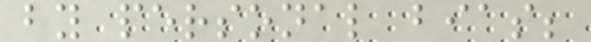by personal bias;
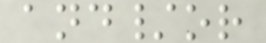and/or
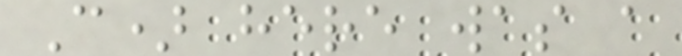C) here was a
